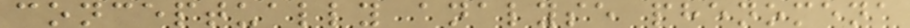conceptually analyse phenomena
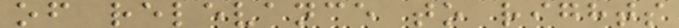of relevance to rights
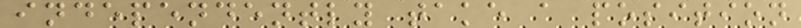independently take a position
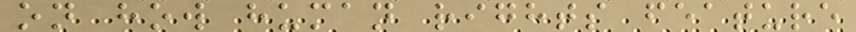on how human rights feature
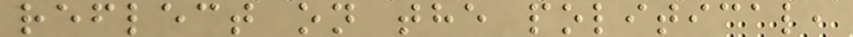reflect on the political,
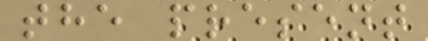the present
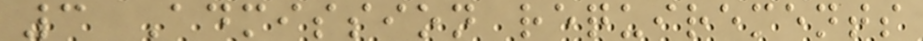3 Admission requirements
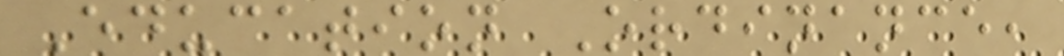Education Ordinance,
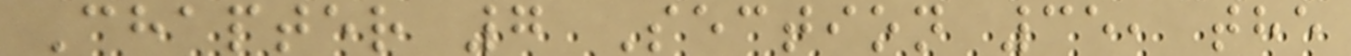Chapter 7 Section 35, the
